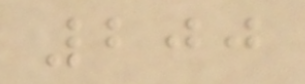200
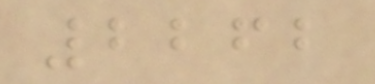2262
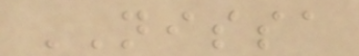NISSA
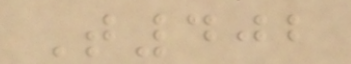T402
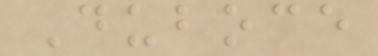Duboce
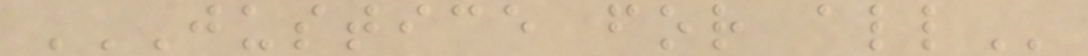JUSTICE FOR ALL
